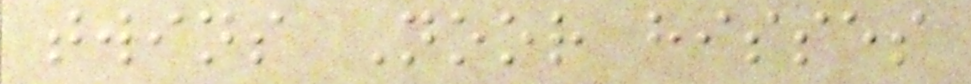twins Noor hisses
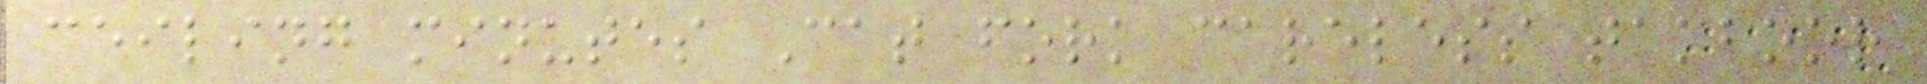ceiling minutes Cat fork careless tamboor
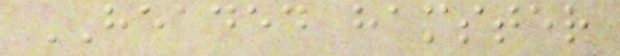HEADED hamster
